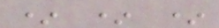* * *
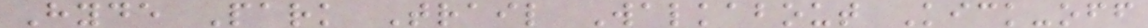Hyde Park Trail Walkabout Kick-off
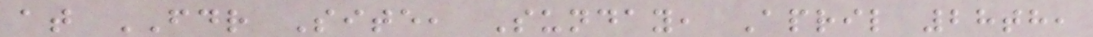at FDR Site, Sunday, April 28th,
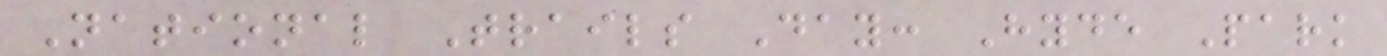National Trails Day: Hyde Park
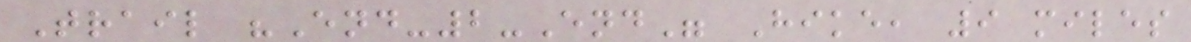Trail "End-2-End" Hike, 9 miles
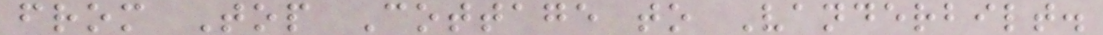from Top Cottage to Vanderbilt.
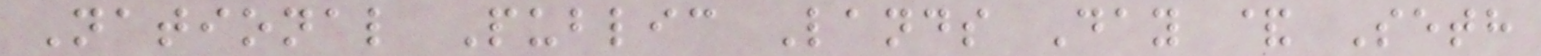National Public Lands Day & Seth
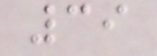39
